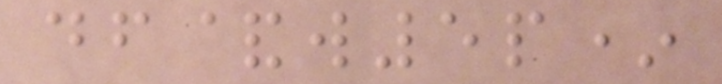df&w5p*
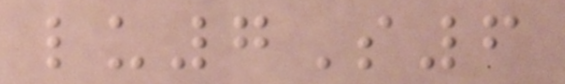lu7S6
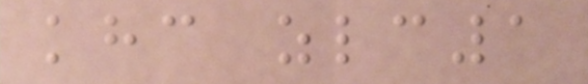khc zlc1
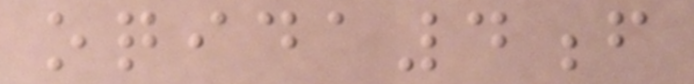oqida4f
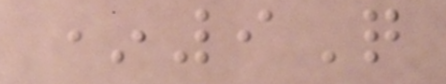*9Q
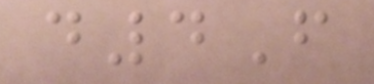d4F
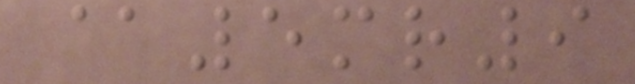@5mr9
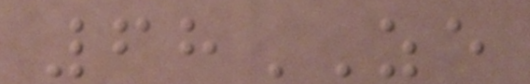68ZE
